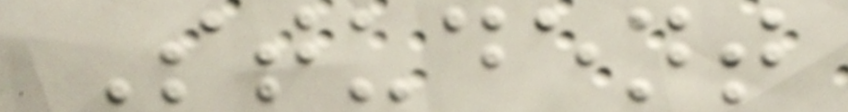Student
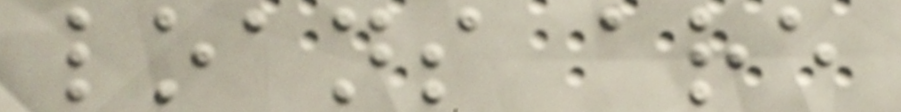loans are
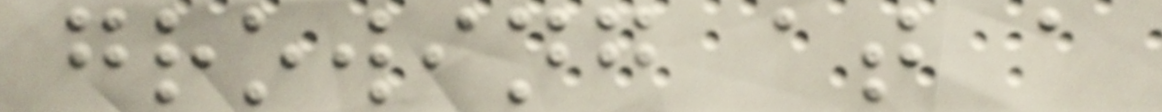growing at a
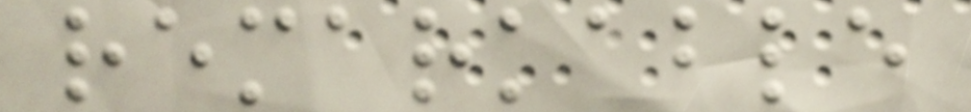remarkable
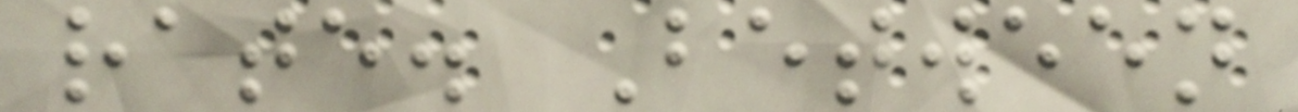rate. Between
